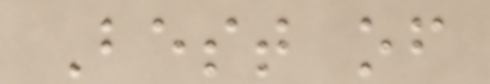Best of
